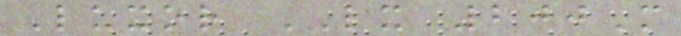Luxor LX 200M
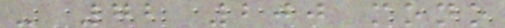- 72 200 mono
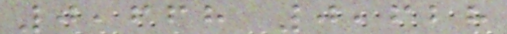0,668 0,628
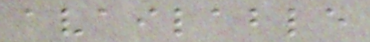available
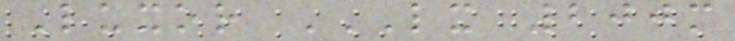Luxor LX 200M
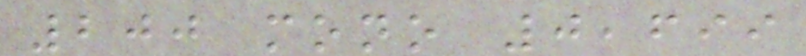200 mono 0,699
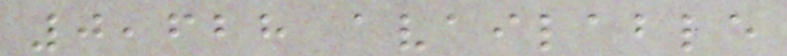0,628 available
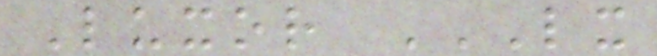Luxor LX
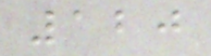120
